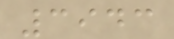3943
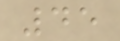45
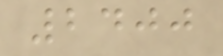2400
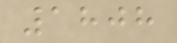1808
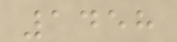1458
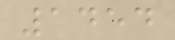1454
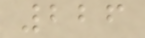226
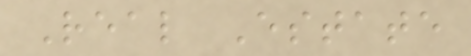Real Estate
